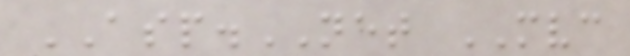ASP.NET MVC
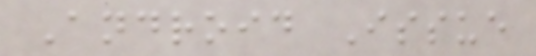Android Issue
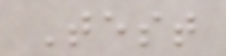Test
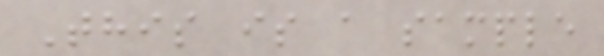This is a sample
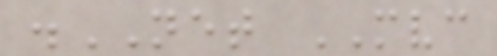.NET MVC
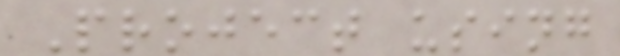Project using
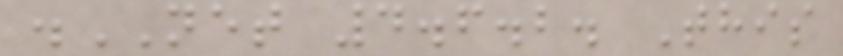.NET 4.6.2. This
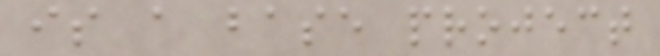is a base project
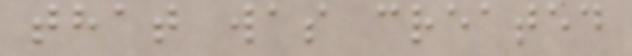that was created
